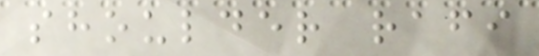shoulder rafi
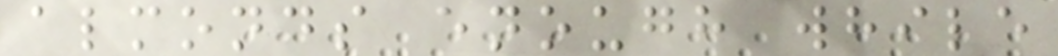almonds enough while
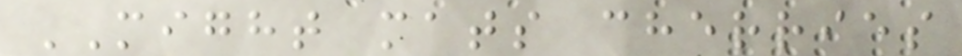MIGHT mats cherries
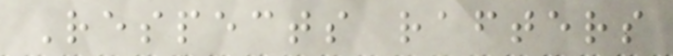Respects rafters
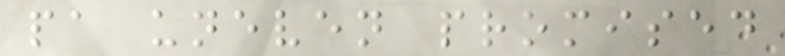pa uneven promised
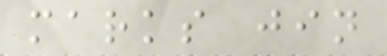marks jin
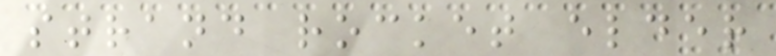strand rocket elder
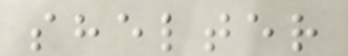shelter
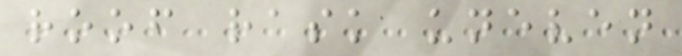roof rask uneven
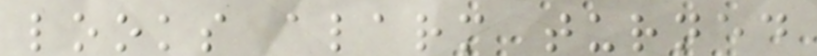looks alarm turned
